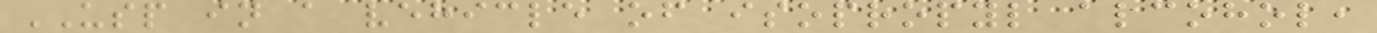USP in a vehicle of isopropyl alcohol,
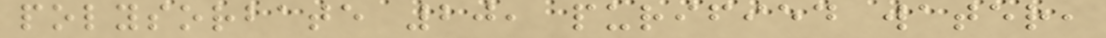polysorbate 20, purified water,
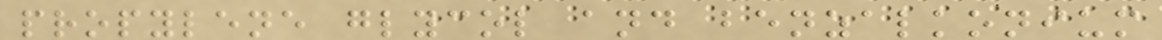propylene glycol and benzalkonium
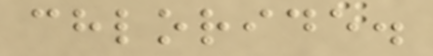chloride.
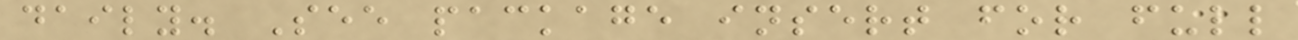daily. See package insert for full
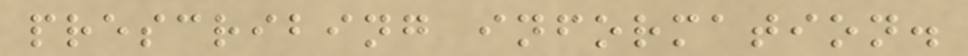prescribing information.
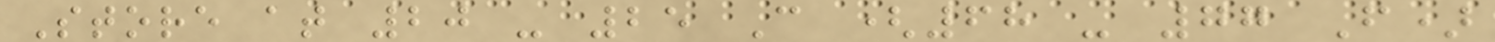Store at 20 - 25 C (68 - 77 F)
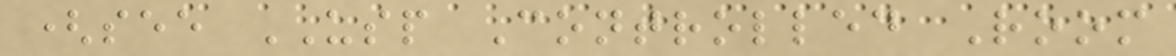(see USP Controlled Room
